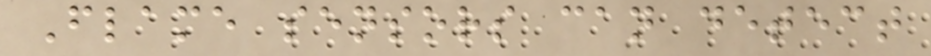Flame sensors can detect
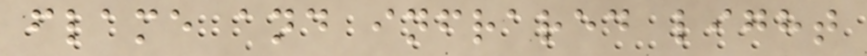flame and infrared light
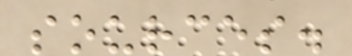sources.
